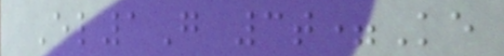El1G 3t=Ke
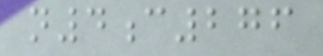n4c276
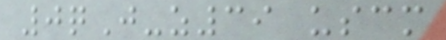0qJ-z39 uscm
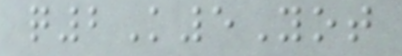q2K5Yot
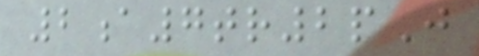2a7tr2pJ
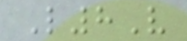L8V
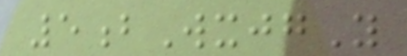5bWxjgY
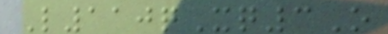L110qXq3O
